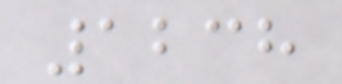1238
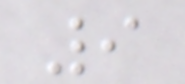9
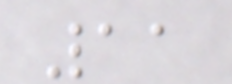11
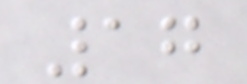17
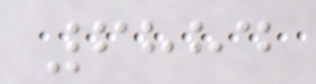6884
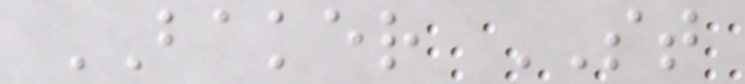BAKER ST
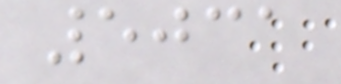5031
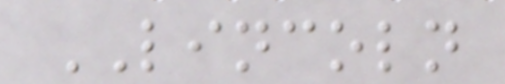LINCOLN
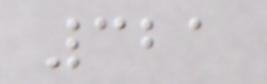321
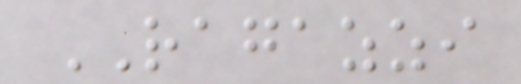RAGAZZI
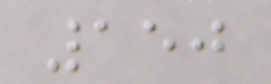150
